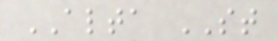ALTA ST
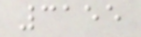3155
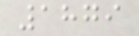1879
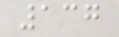137
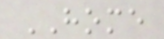HOME
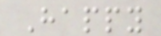Happy
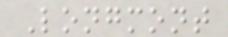Longmont
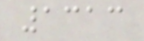1313
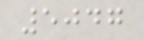5047
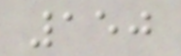150
